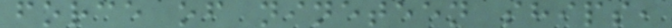force of nineteen ships,
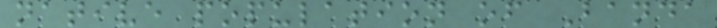native population of Banda
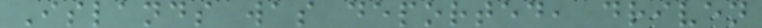Islands was deported, driven
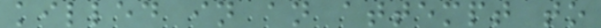killed in an attempt to
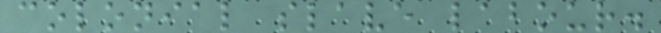colonial slave labour.
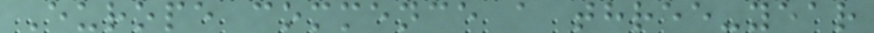Europe commence a three-year
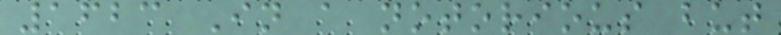1623 In a notorious but
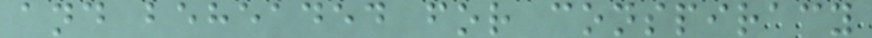and beheaded for conspiracy
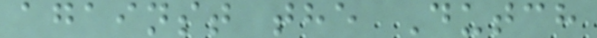against the Dutch
